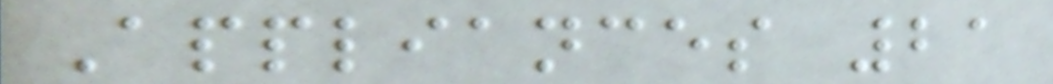Appliances 21
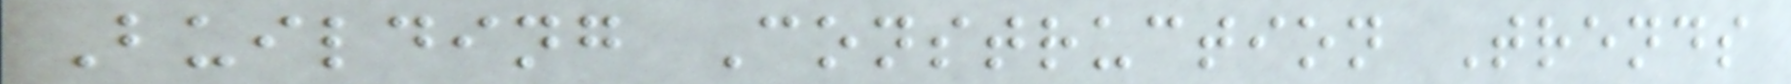Building Construction Trends
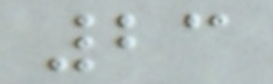23
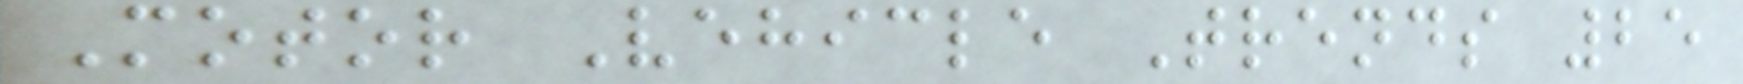Motor Vehicle Trends 25
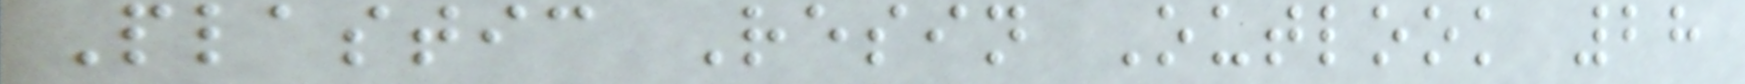Plastic Resin Outlook 28
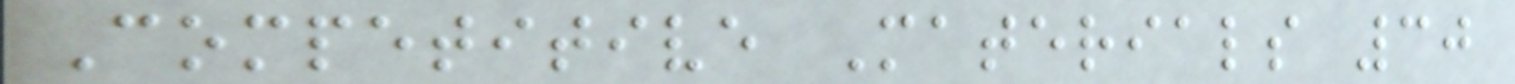Competitive Materials 30
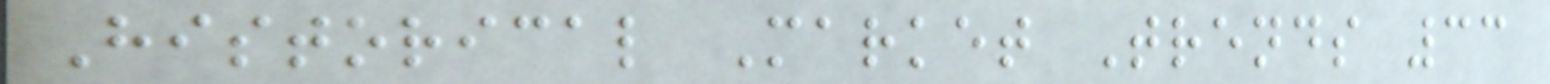Historical Market Trends 33
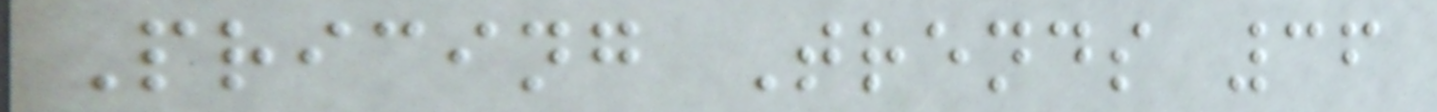Pricing Trends 36
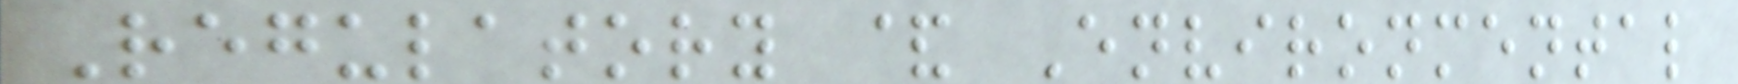Regulatory & Environmental
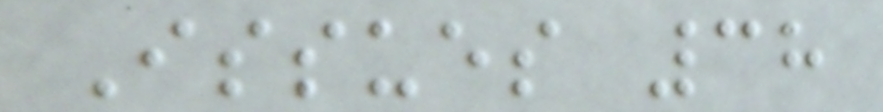Issues 38
